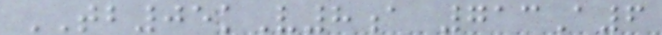TB05kV8a 713A6
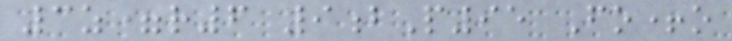3z=r6 9bP95 Fo+o
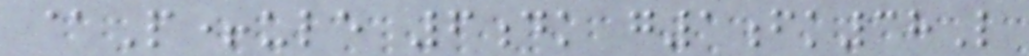@P+ule 6dk g1fk38L
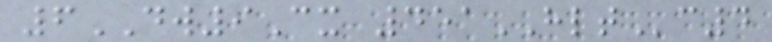6DW9Cx 451HLTc4
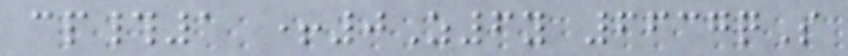cp#1 +0Z6y 6637qS
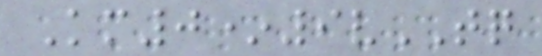Km0*9vTQ
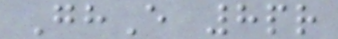GhE 8pr
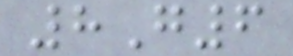8G6
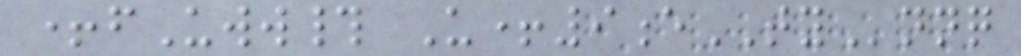+fUww# U+9eTYnnq
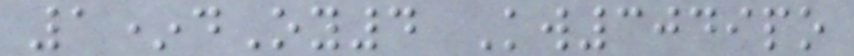1*dOy4 Kw3049po
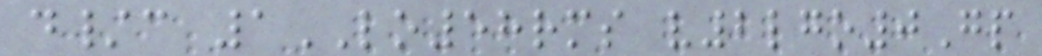d/c 1LO58rms v2lgo0Gp
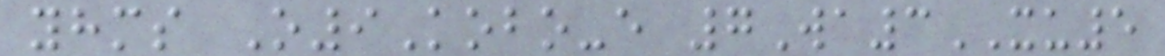yhms O9Kobo-e 7Wa3XU5
